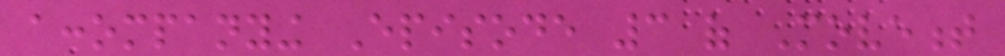accompanying Episode 3 of Movement
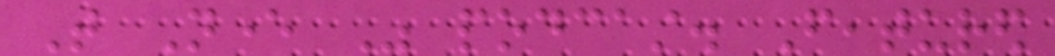That Never Was podcast. Featured
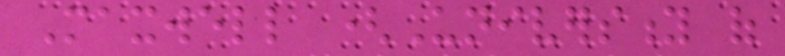Maxwell (University of
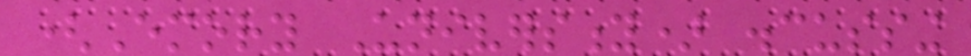(Emory University) discussing
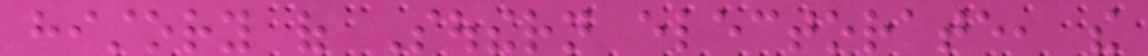history of Southern electorate, the
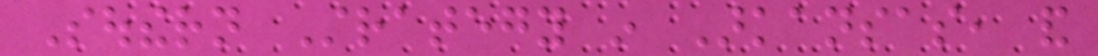Southern Strategy in Arkansas, and
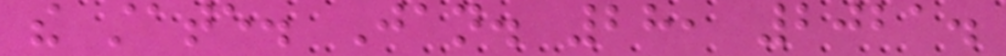the state. Jan. 28, 2021.
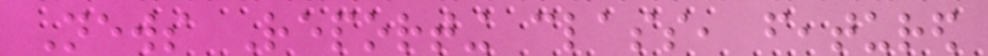News Reporting class, featured
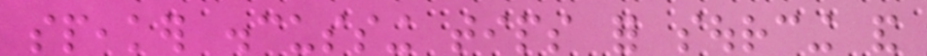speaker discussing tips for sourcing and
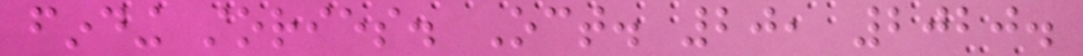finding stories. Oct. 20, 2020.
